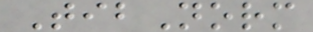TibNorm
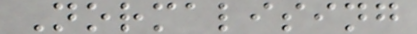Normalising
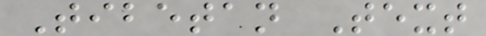Tibetan Text
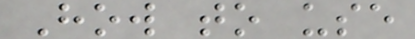How to use
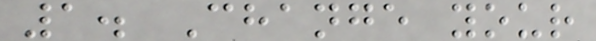1. Change your
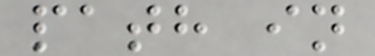path in
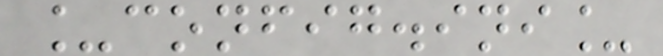_config.ini_
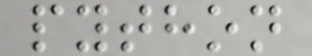python
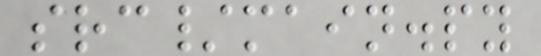src/main.py
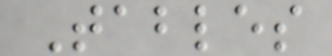Tables
